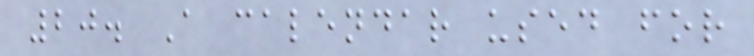20. A calendar used for
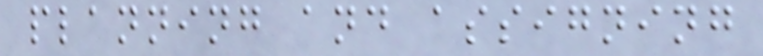planning and assigning
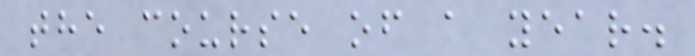the course of a year.
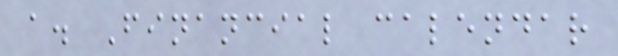a. Financial calendar
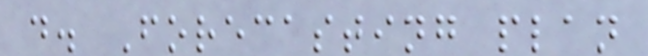d. Forecasting plan
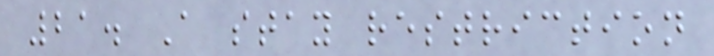21. A stay restriction
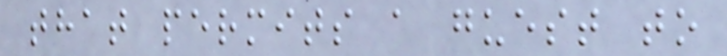that permits a guest to
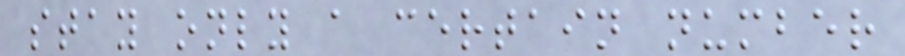stay only a certain number
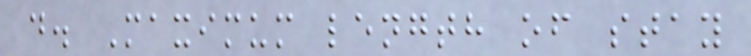d. Maximum length of stay
